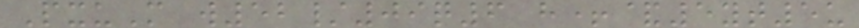PxuM w52/09q6 h+&5yt5u
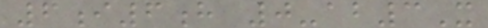6i6h 0-ab3X
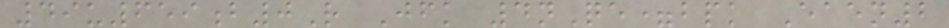49u659b0R Jfk 4nQe=bpk Eaen2
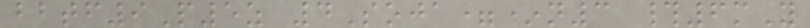bbtf9P5z 4Soja=*n3 #6mY
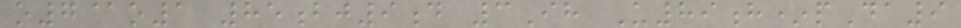o7@o1 85bj9d 3Ih U89h*pDa9
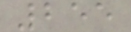255
